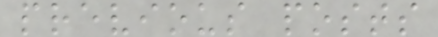previous posts
